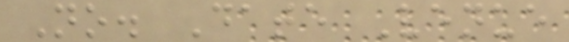No. Date Venue
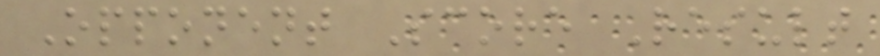Opponent Score Result
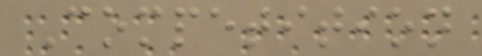Competition
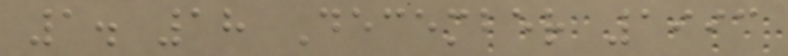1. 18 December 1993
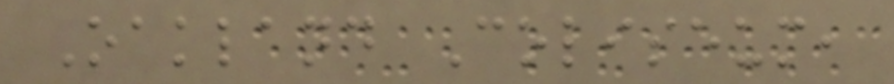Oakland Coliseum,
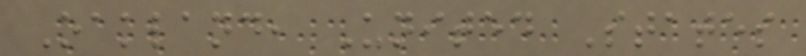Oakland, United States
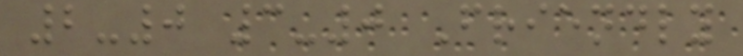2-0 3-0 Friendly
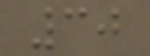30
